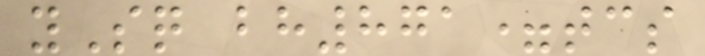ySq bh871=tcs
